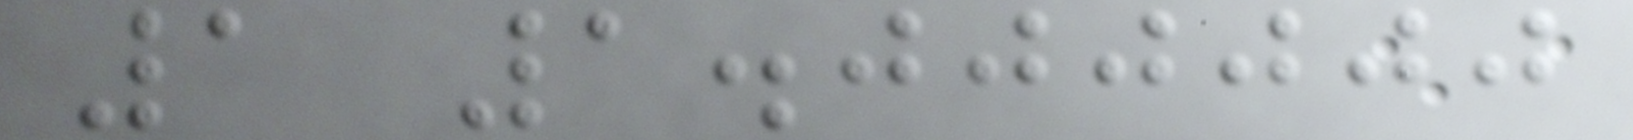1 1.000000
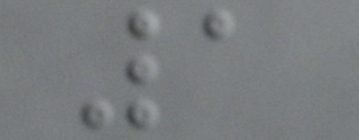1
